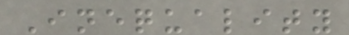Inequality
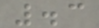.3
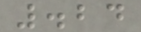.24
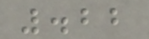.22
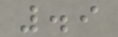.9
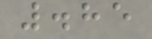.85
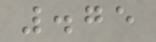.75
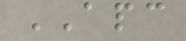APC
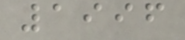1996
